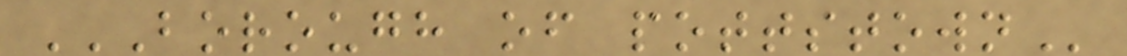BOROUGH OF POTTSTOWN
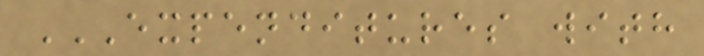EXPENDITURES WITH
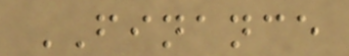FINANCE
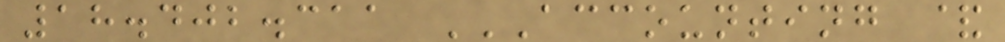18.402.311 ACCOUNTING &
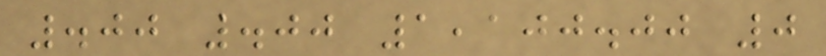.00 .00 1,100.00 0
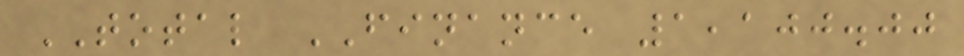TOTAL FINANCE 1,100.00
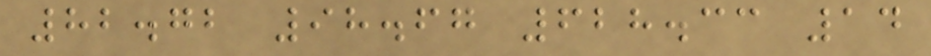82.72 98.67 628.33 14
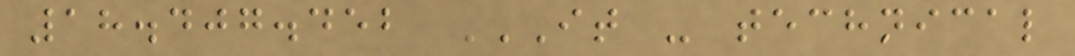18.407.452 IT - TECHNICAL
